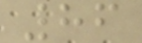86
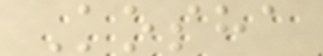Kosha
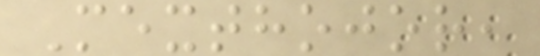Mexthojor,
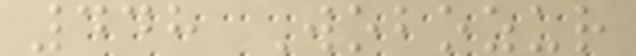448 Wobozur
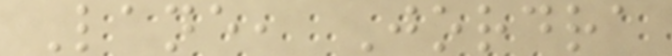Lane, Jordra
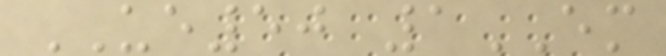UE50 1EM
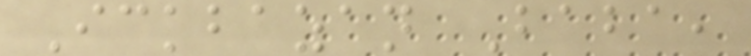Ickbazan Baba,
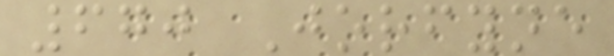670 Jorfyne
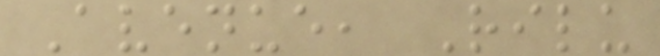Avenue, Rilu
